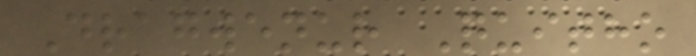Dragwenur Quitho
